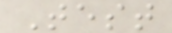Test
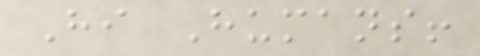Hi Humans!
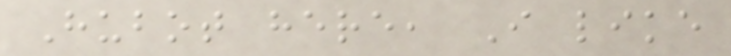Hubot here, I like
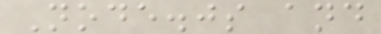Node.js and
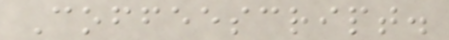Coffeescript.
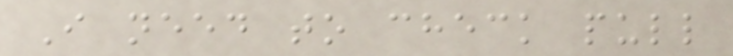I need to check pull
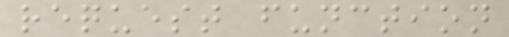request function
